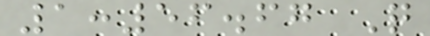1:56.67 Q
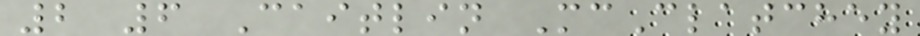2 6 Caitlin McClatchey
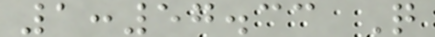1:57.33 Q
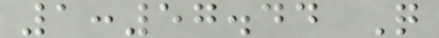1:57.44 Q
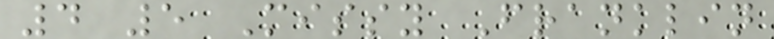4 5 Missy Franklin
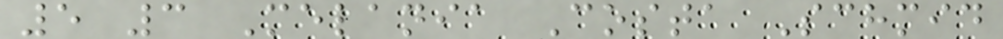5 3 Melania Costa Schmid
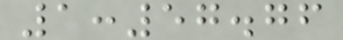1:57.76
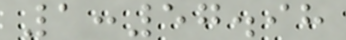1:57.98
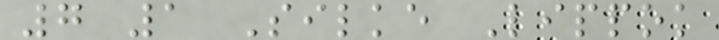7 1 Silke Lippok
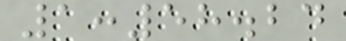1:58.24
